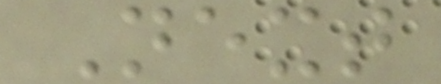Next
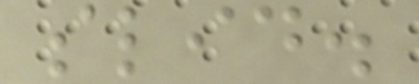slid.
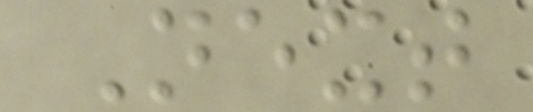Next
